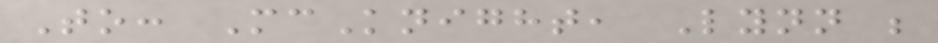To: McKnight, Lynn ;
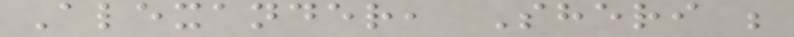Alexander, Sheri ;
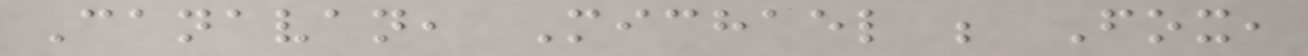Canavan, Michael ; Fox,
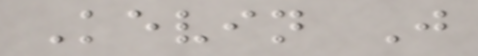Kevin J
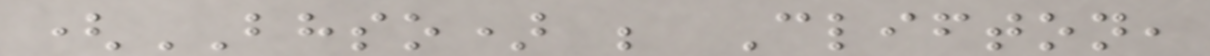(BHSO) ; Clifton,
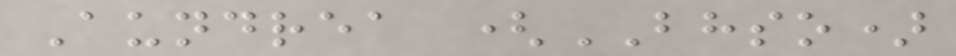Aundrea (BHSO)
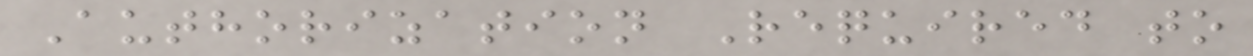Authorization Required to
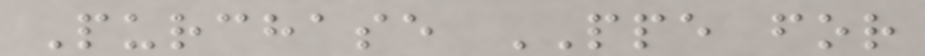Purchase PPE for
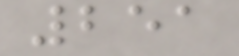251
